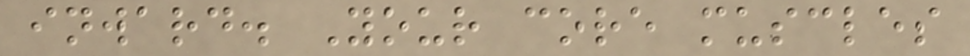inward. Your core muscles
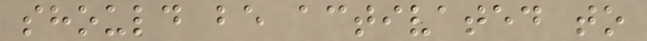should be activated to
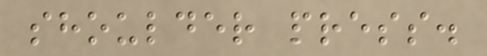shoulder press.
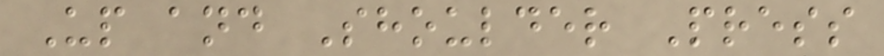Up and Shoulder Press
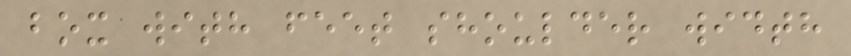box with feet shoulder width
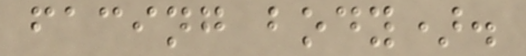facing body).
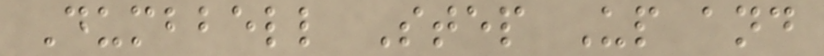Dumbbell Step Up and
